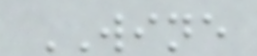WINE
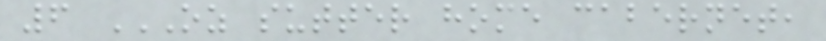6 OZ SUTTER HOME CABERNET,
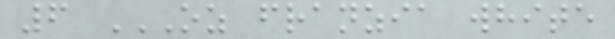6 OZ FRANZIA WHITE
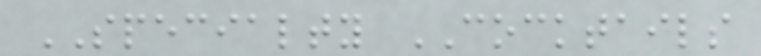SPECIALTY COCKTAILS
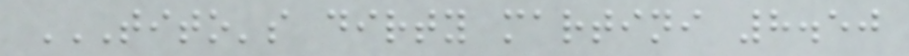TITO'S DIRTY MARTINI 8.50
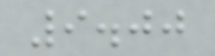9.00
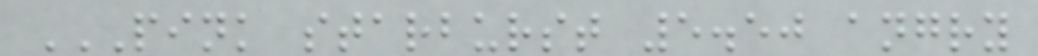PINK STARBURST 5.50 ANGRY
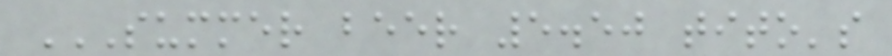SUMMER BEER 5.50 TITO'S
